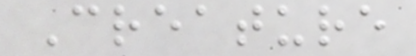Creature
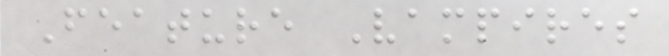Feature Vampires
